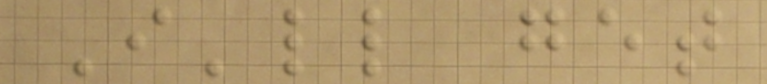I'll get
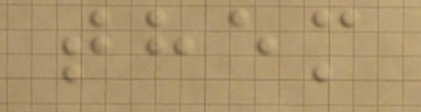them
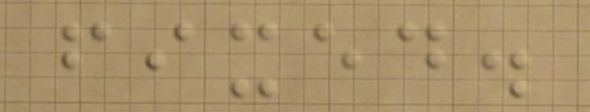fixed.
